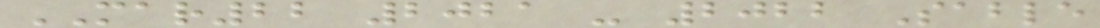MAR22 2021 - 2022 Sable
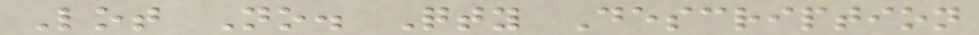Lot No. Qty Description
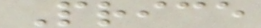Price
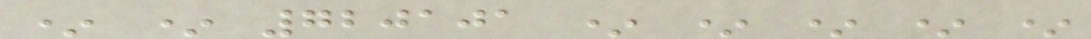* * 720101 * * * * *
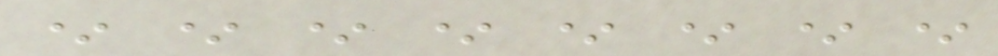* * * * * * * *
